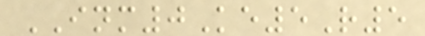INM0Ke5R5
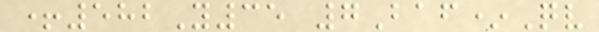+582Y35 7Baf*Qv
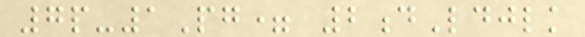7p-1Pg= 2dLdjlk
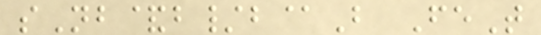sNb&b/b@B FeT
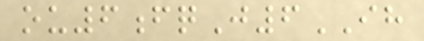ou6fqJ6IH
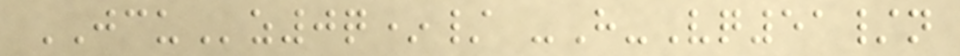JCUz0q*/ -H-Vq51/n
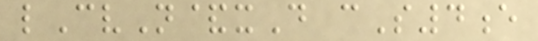lCvN&xD cS4e
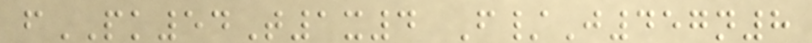fPK54T1x4 F/J457n8
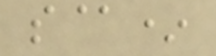s@*
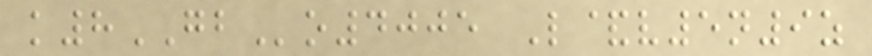k8GBo4005 L&v5n9z
